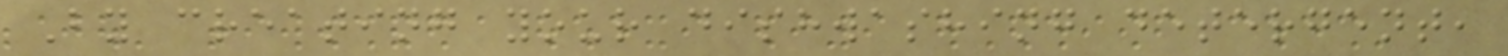By creating your dishwashing detergent,
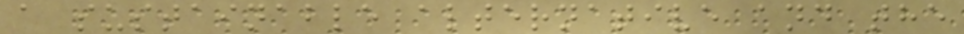a sustainable alternative and the
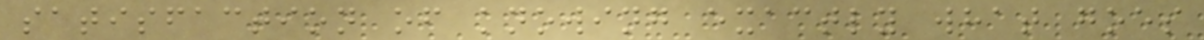satisfaction of knowing exactly what goes
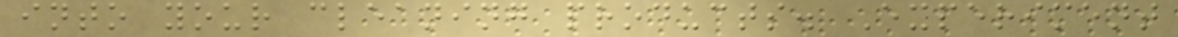into your cleaning products. Experiment
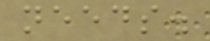needs.
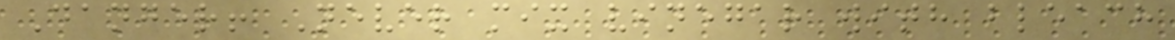Danger! Never mix vinegar with bleach
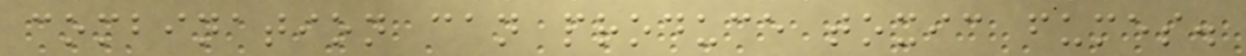combination can produce toxic fumes.
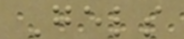Gels
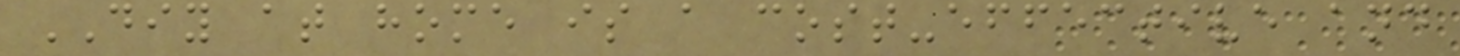DIY at home is a cost-effective and
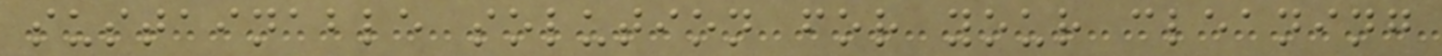sustainable solution for your cleaning
